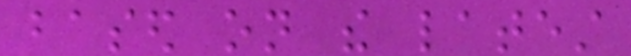based on the latest
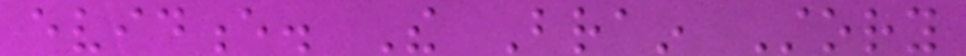evidence. The Brain Story
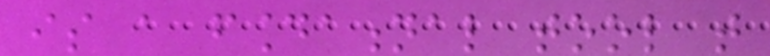is a foundational tool that
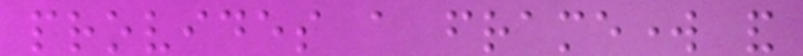provides a framework and
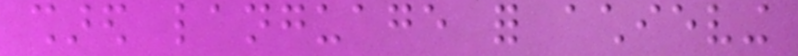shared language for achieving
